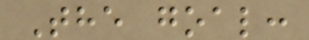The goal:
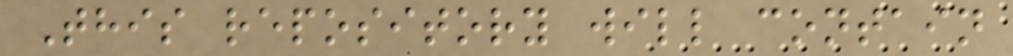This repository will contain
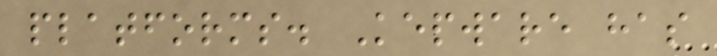platforms. Kepware has
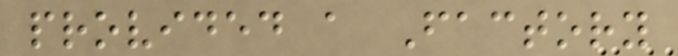provided a Factory
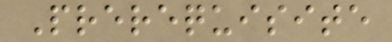Prerequisite
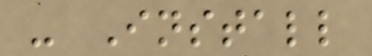- Install
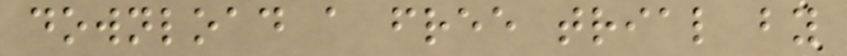download a free trial by
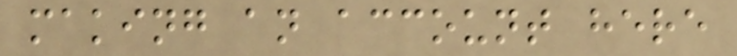making an account here
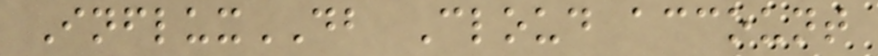InfluxDB Cloud account
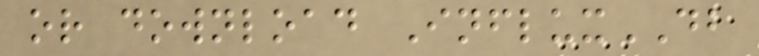or download InfluxDB
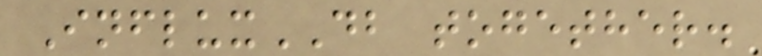InfluxDB together.
